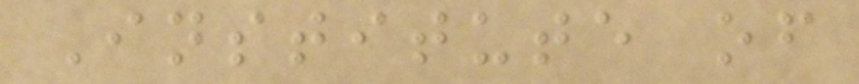Institute of
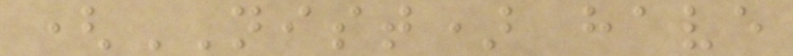(NIST) have
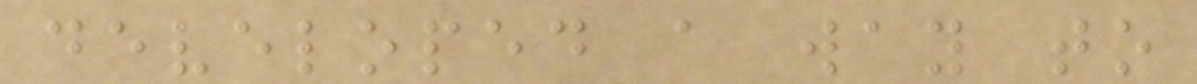developed a way to
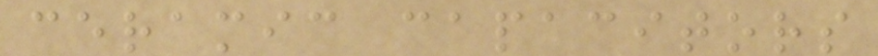ceramic capacitors
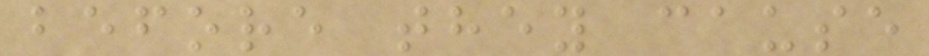before they cause
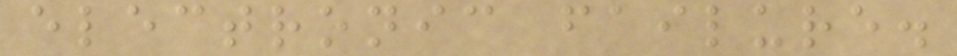electronic failure.
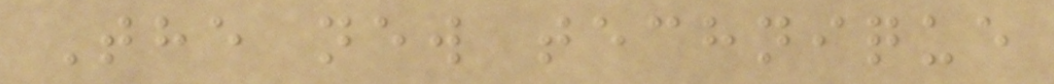The new technique
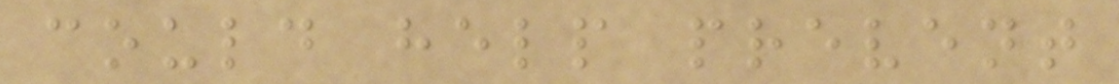could help prevent
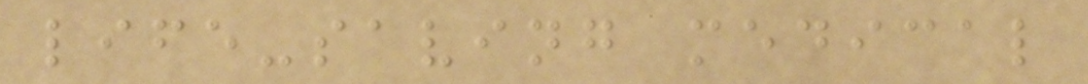life-saving medical
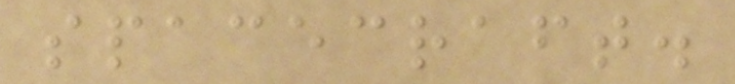spacecraft.
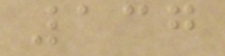137
